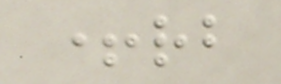+rb
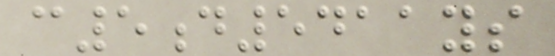c5d5411ys
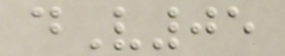dV05
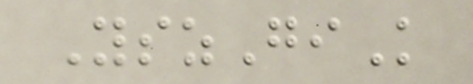YszGiK
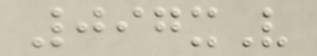097xV
